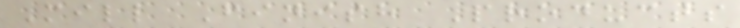Mill Finish Products
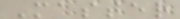Master
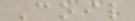Coil
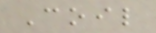Coil
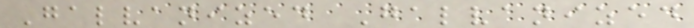Galvanized Galvanized
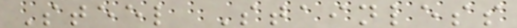Steel Stainless
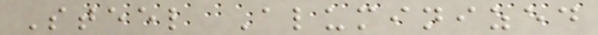Steel Aluminized
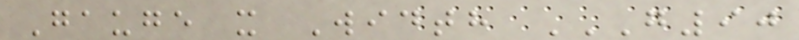Gauge x Width G90
